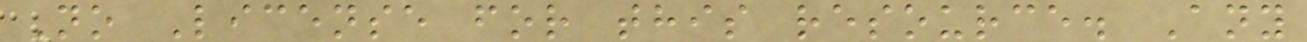No License for this resource. Any
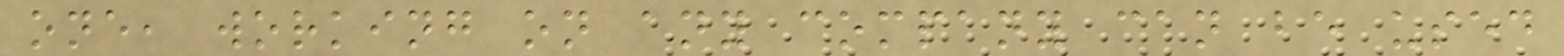one, working on any company can be used
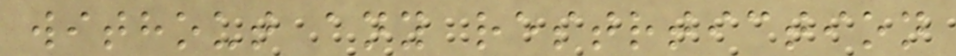without any restrtiction
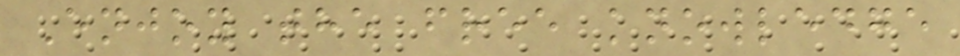Enjoy the free knowledge
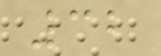32
